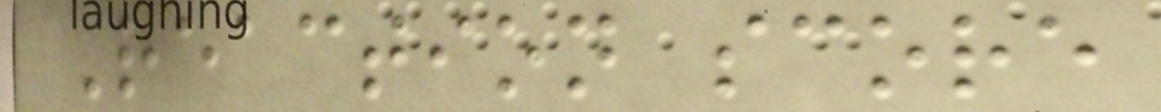Reaction score
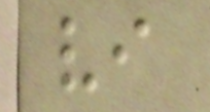vi
